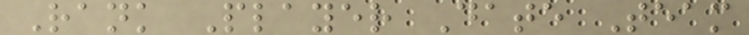Rank Player Date Team
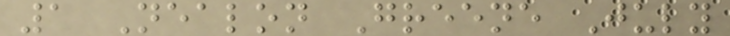1 Nealon Greene July
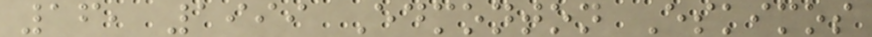16, 1999 Edmonton Eskimos
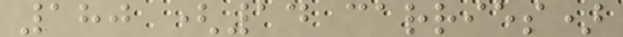180 (14 carries)
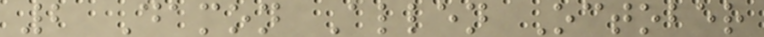2 Damon Allen October
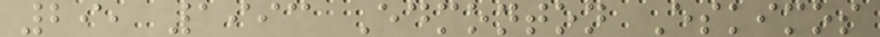29, 1993 Edmonton Eskimos
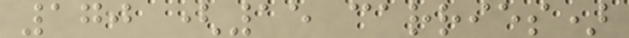170 (15 carries)
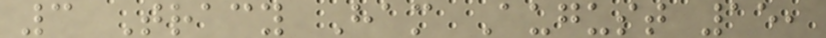3 Tracy Ham August 15,
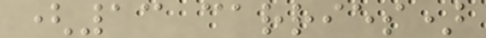(13 carries)
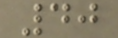40
